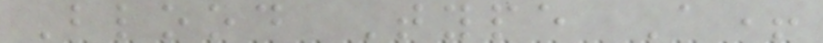Blood Type A+
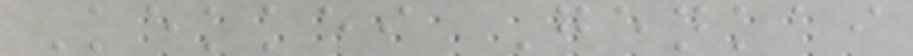Kekkei Genkai
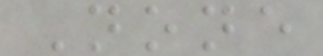None
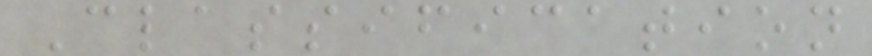Classification
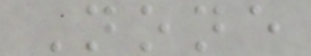None
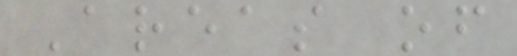Areas of
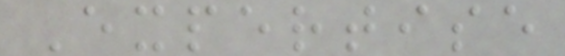Expertise
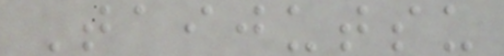Taijutsu
